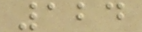124
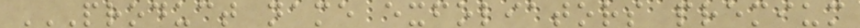PRODUCT NAME EXFOLIATORS PREMIUM
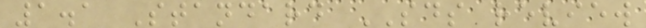1.1 Standard SDS review
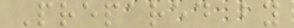Prepared by
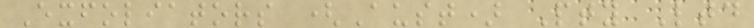Exfoliators (Aust) Pty Ltd
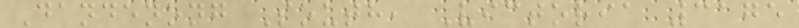Dandenong South, Victoria 3175
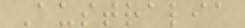Australia
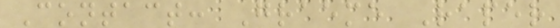Contact: Graeme Raper
